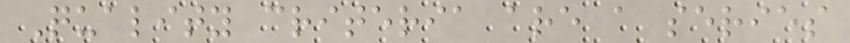Quality criteria are a series
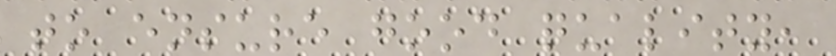to ensure good quality,
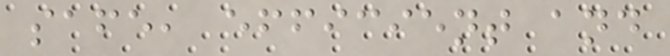safe, efficient and
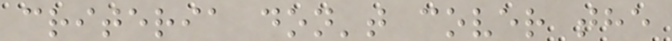criteria don't cover the
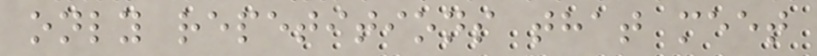only repetitions that meet
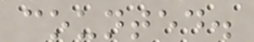counted.
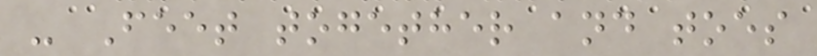- Feet together and toes
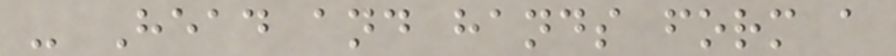- Head and hands form a
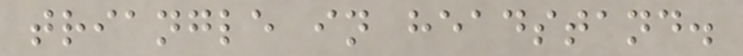triangle in headstand.
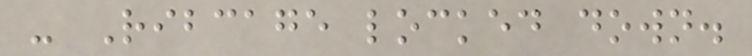- Ribcage locked down.
